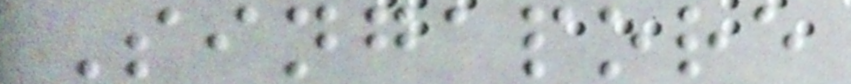Singapore
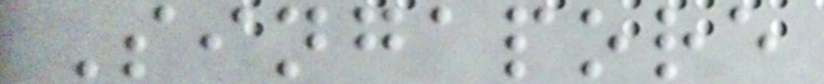Singapore
